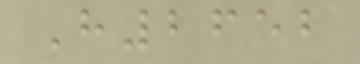H2652
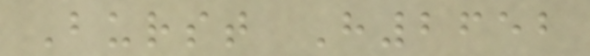Burst H2652
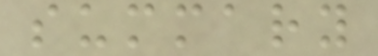summary
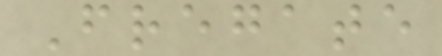Fregate
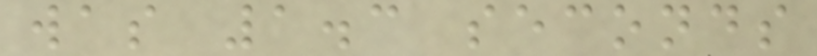was 1.3 seconds
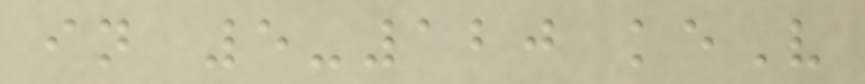in 5-120 keV
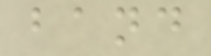band
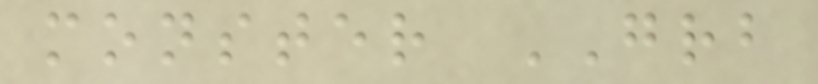monster GRB
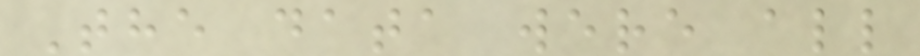The data were all
